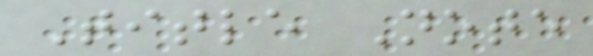Title Note
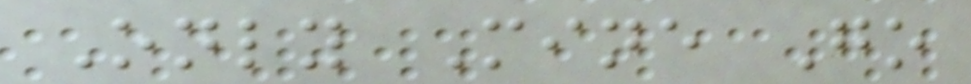Only Mine Go
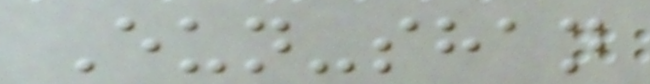Eun-shan
